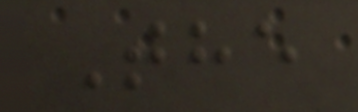The
